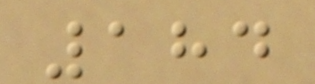184
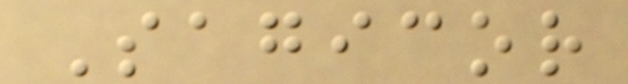Sagicor
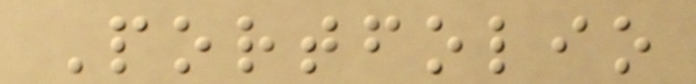Portfolio
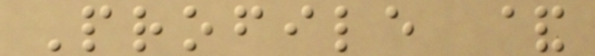Profile &
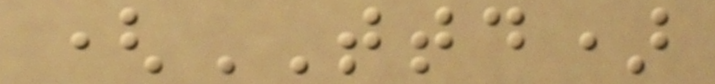(TTD)
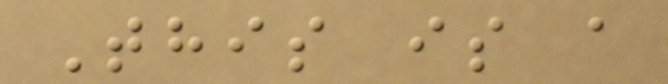This is a
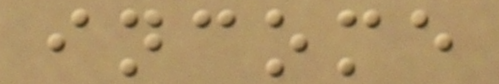income
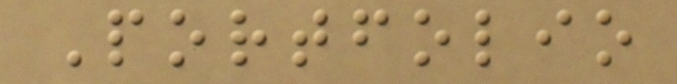Portfolio
